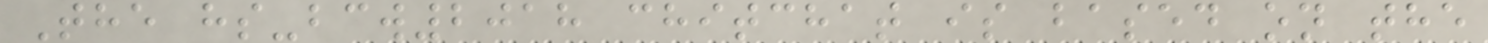The hs-bcw2018 chitchat is based on the
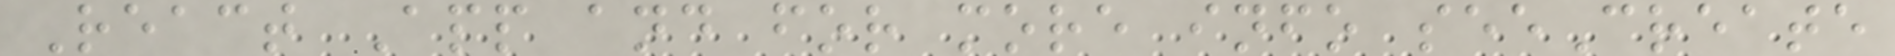React App and for more info seeCreate
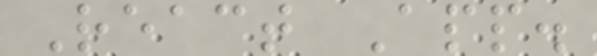React App.
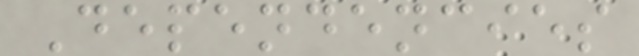Dependencies
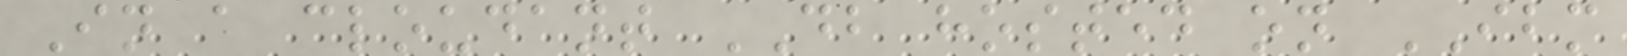In a cloudant DB hosted on IBM
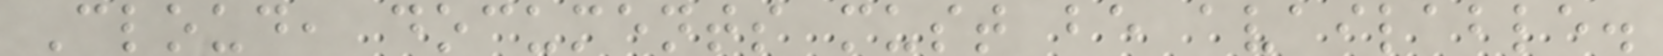Cloud, documents must be available.
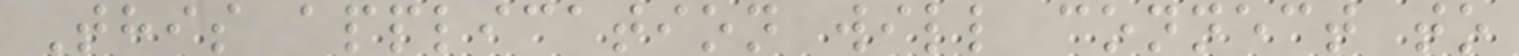This application will connect to
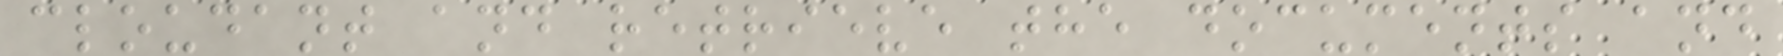cloudant and retrieve the documents and
